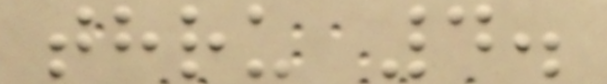thru 4.
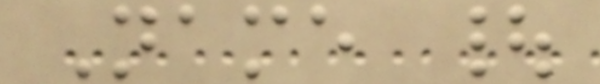Name |
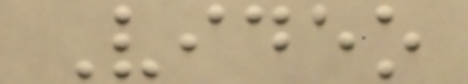Video
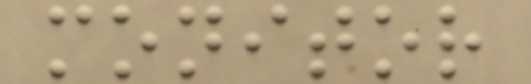monitor
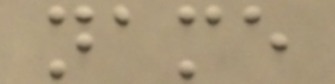name
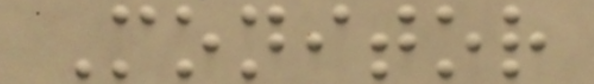Monitor
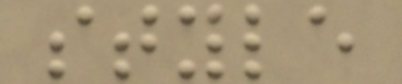style
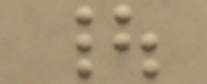|
